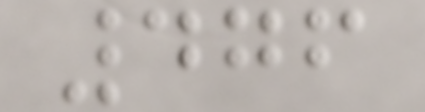476
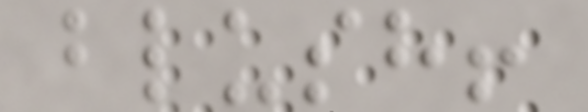blush!
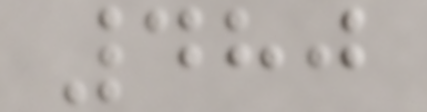480
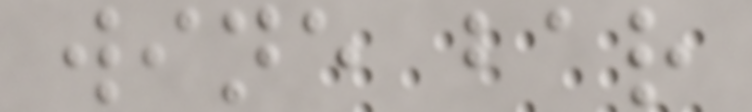wine bar
